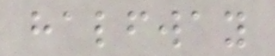halfway
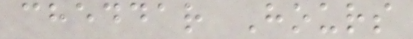cheddar Hours
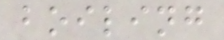boiling
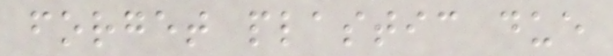forget plastic due
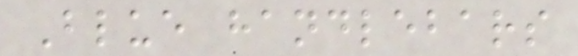Blue handlebars
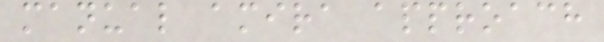manual amira approach
